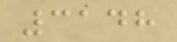3148
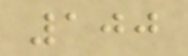100
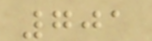701
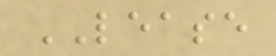LEASE
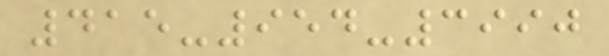415-954-3990
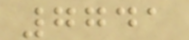7741
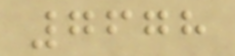7678
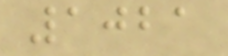1021
